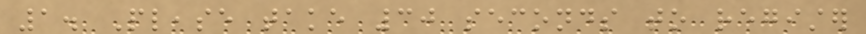1. Please take 30 seconds to register
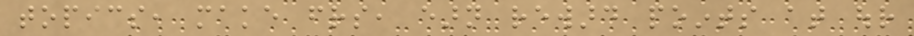topics, make friends, earn reward points at our
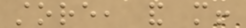store, and more!
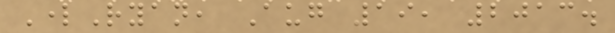LordRyan, Aug 19, 2013.
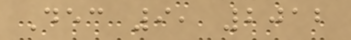Dec 9, 2012
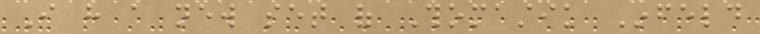I have a new set of Thomastik Infeld
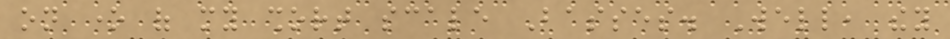on one of my short scale Basses. Well, they
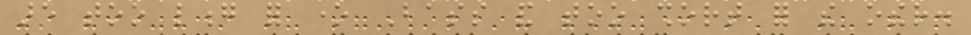are too long for one Bass and too short for the other.
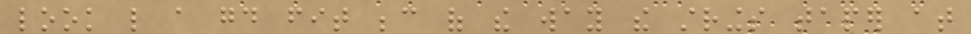look like a good fit because of the way the strings taper at
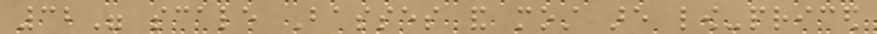32" scale Basses and most are low-priced
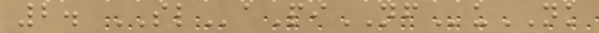2. SLaPiNFuNK
